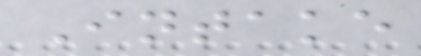Intake
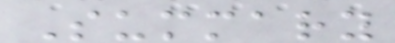Summary
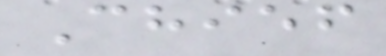Chief
